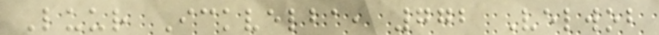Luur Ickvelba, 772 Velwob
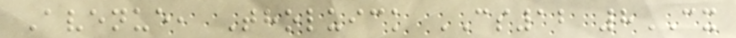Avenue, Tholuick CS12 8CX
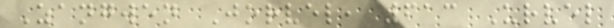Zangwen Jorvel, 613 Urvel
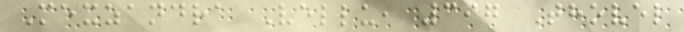Mexzandra Vellu, 397 Thovel
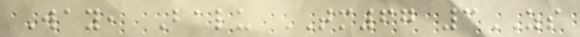Way, Balu TM67 3ZS
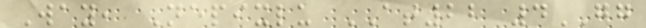Way, Nepixlu AT22 4GG
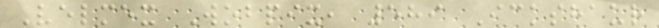Velmex Wobpix, 589 Ickshaur
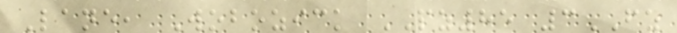Lane, Wobozick PZ85 3FZ
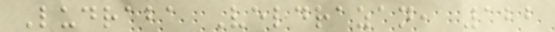Ludraba Veldrazan, 122
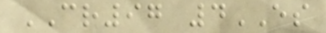CR97 4ES
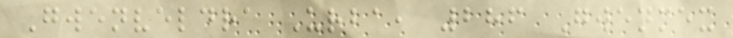Gwenveldra Urba, 286 Gwenmex
